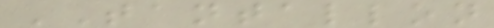TANTALLON
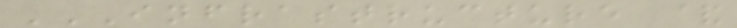INFRASTRUCTURE &
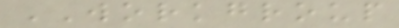WORKGROUP
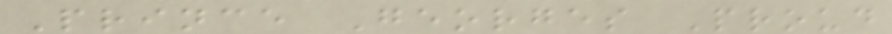Prince Georges Proud
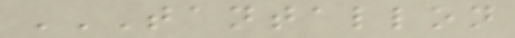TANTALLON
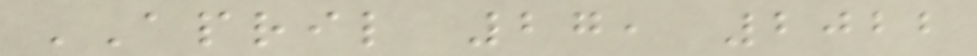APRIL 27, 2022
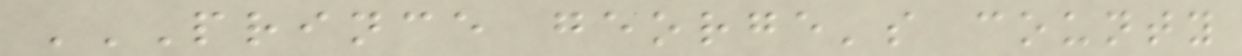PRINCE GEORGE'S COUNTY
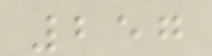257
